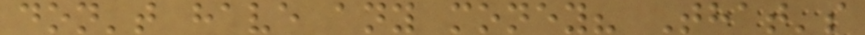don't have any money? That's
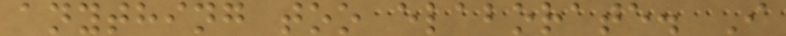anything too elaborate. I
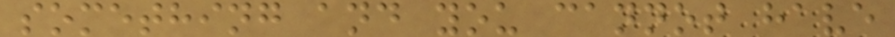something and you cannot have
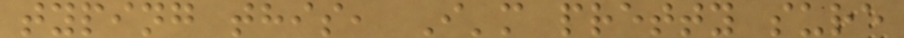typing this, I'm pretty sure
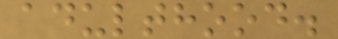adulthood.
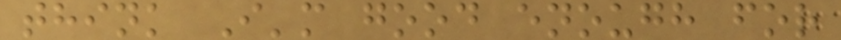think I'm good enough for
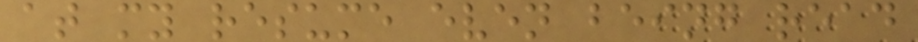at my resume even being read
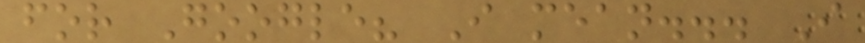for Google? I mean... I
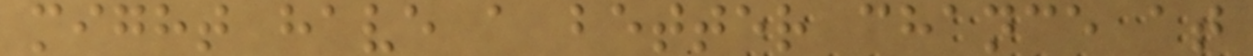might have a better chance at
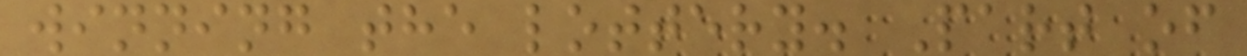winning the lottery. Part of
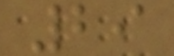29
